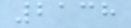2138
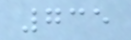735
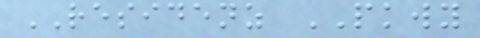RESIDENZ PKWY
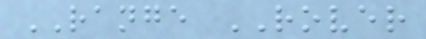RANGE ROVER
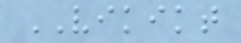VIKIKT
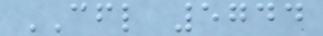CFL 5744
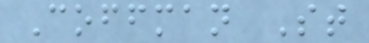Coffman St
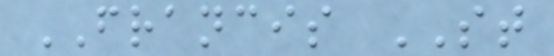FRANCIS ST
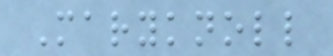Maryknoll
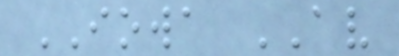IOWA AV
